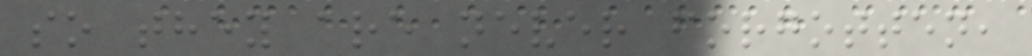so they are never forgotten,
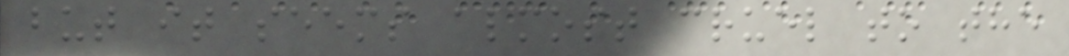but it seems almost cruel to the
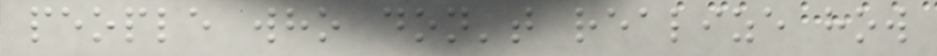people who don't realize how
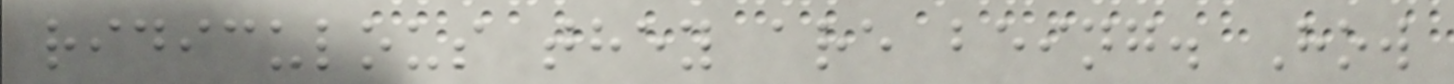ridiculous they are being. How
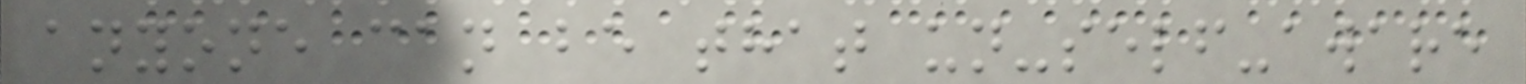anyone can be that un-self-aware
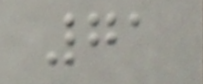71
